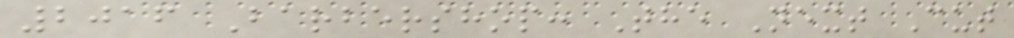2016 Barbershop: The Next Cut
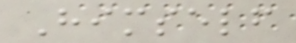Himself
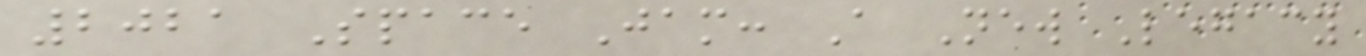2021 Space Jam: A New Legacy
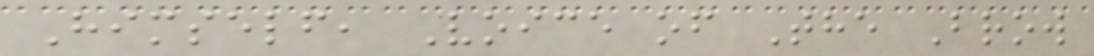Himself, Voice of The Brow
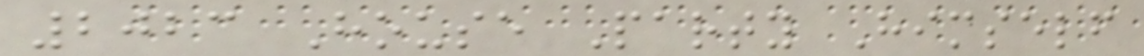2023 House Party Himself
